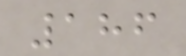186
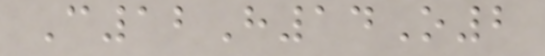C12H14O2
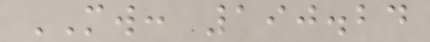MW: 190.24
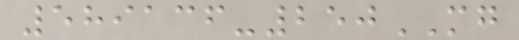589136-250MG
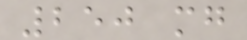250 mg
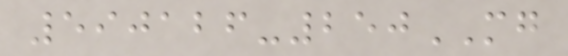590126-250MG
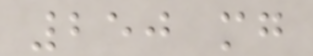250 mg
